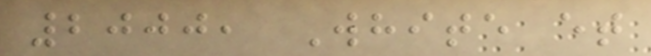2000, White et
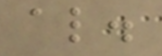al.
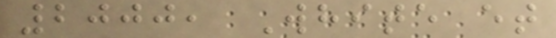2000, White et
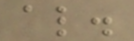al.
